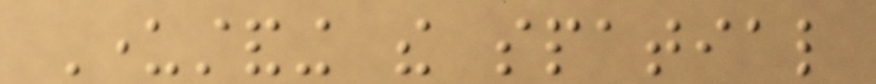Understanding the spatial
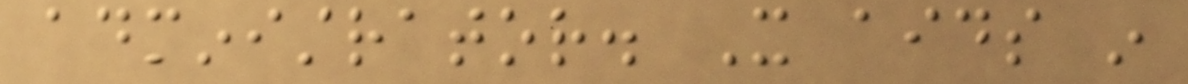administrator. It aids in
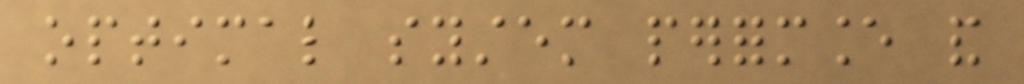optimal system performance and
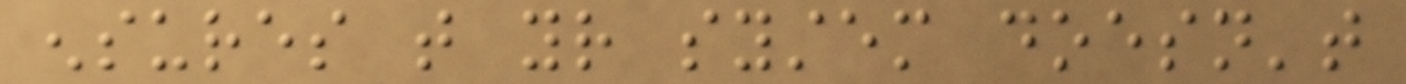ensures that your system doesn't
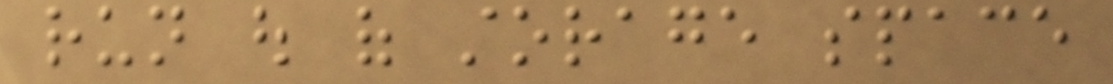run out of storage space
